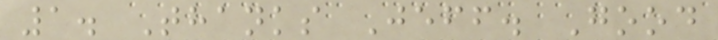1. Thanks Jeff. Good
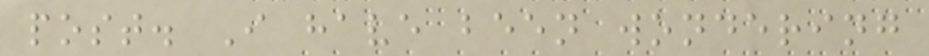post. I have been wondering
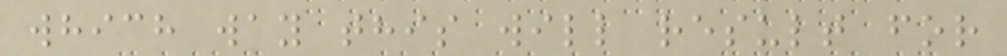which way this will result for
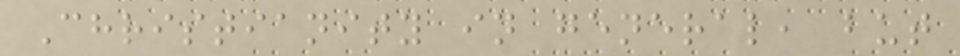Christianity in general, but
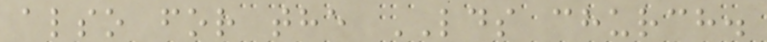also for the LDS church.
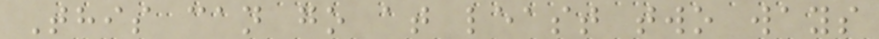This can go at least two ways
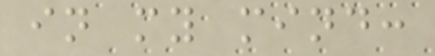in my mind:
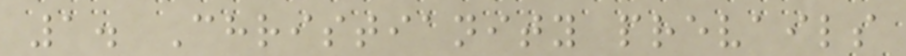1. Christianity prevails
